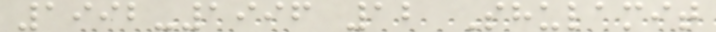1992-1996 12 Shulamit
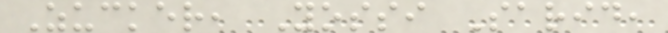Zucker, Yossi Sarid,
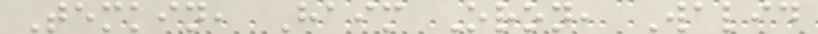Temkin, Haim Oron, Walid
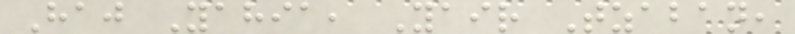Haj Yahia, Yair Tzaban,
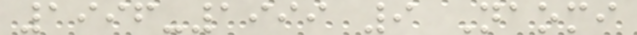1996-1999 9 Naomi
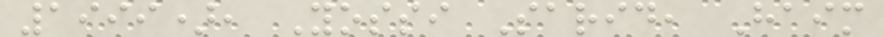1999), Yossi Sarid, Haim
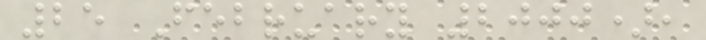25 February 2000),
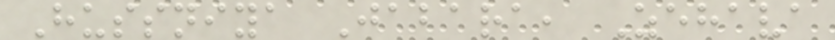Hussniya Jabara, Zehava
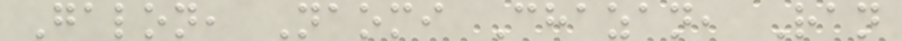Galon, Naomi Chazan, Ran
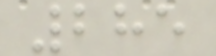285
